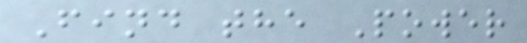Find the Power
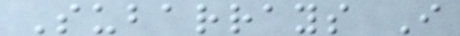Subarrays I
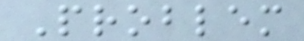Problem
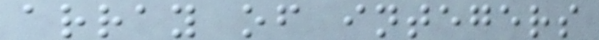array of integers
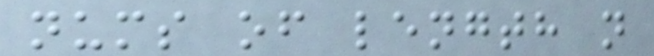nums of length n
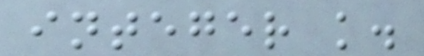integer k.
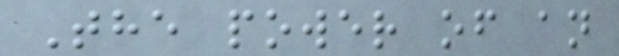The power of an
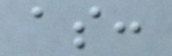as:
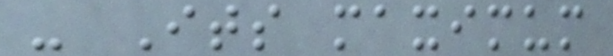- Its maximum
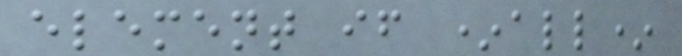element if *all*
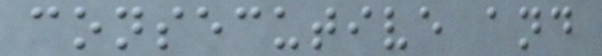consecutive and
